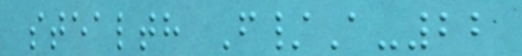stealth F/A-22
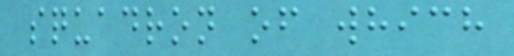squadron of which
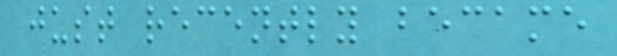just recently became
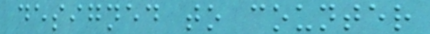designed to counter
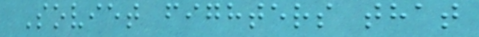Soviet fighters that
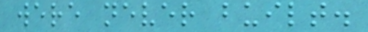were never built.
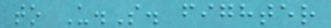to U.S. fighter
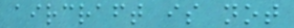aircraft is not
